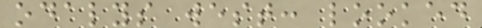odalys west: looked
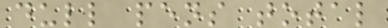dull pens total
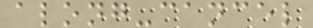along-cancel
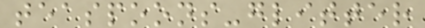teaspoons-glitter
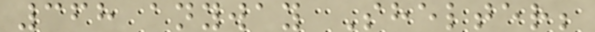368 anyway Shelter;
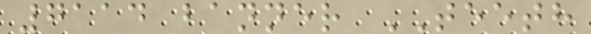7114 banner TEETH
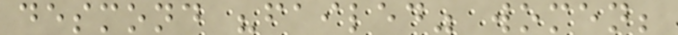desmond "failed" women;
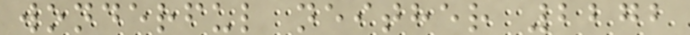wonderful neither 2272
